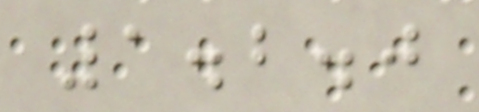1.2.0
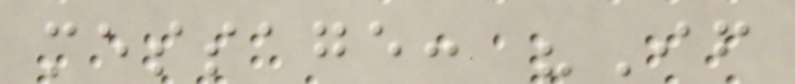message: "If
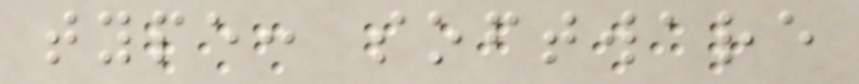type: software
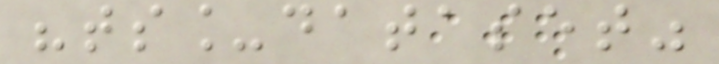"ts_dataset"
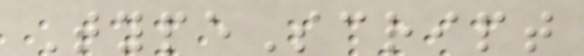TypeScript
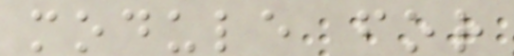module for
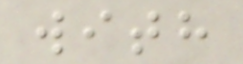with
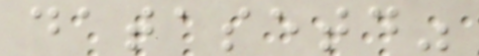datasetd"
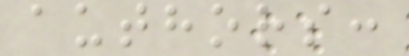authors:
